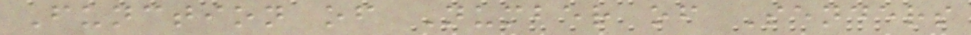Function of Number of Senders
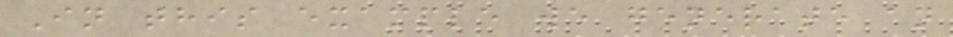In this example we generate an
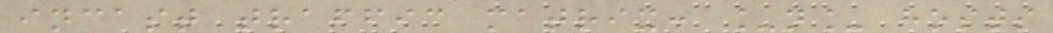incast traffic matrix: _n_ hosts
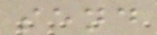send
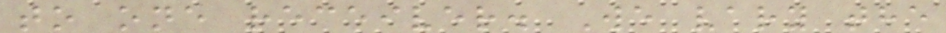to one receiver. We vary the
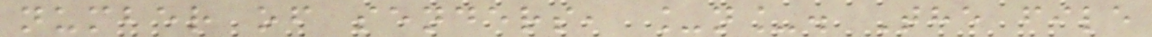number of senders, _n_. The file
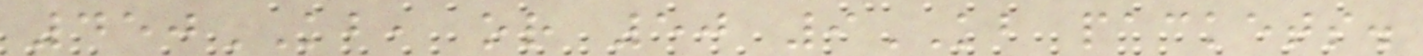450KB, or 50 9KB packets.
